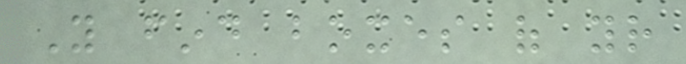You find boxes of your
